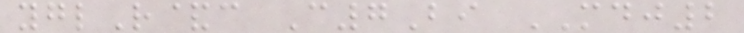yglR&c C7Bi MDJ2
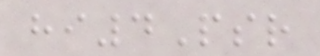hi4Psr
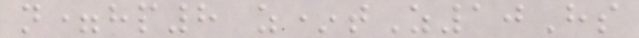n=hp8 z*tZ10Hs
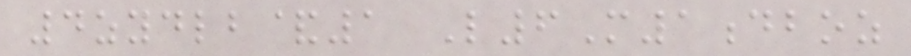4zydlb&1 L6M1dboz
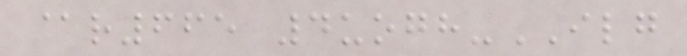@r665 4uogh-ILG
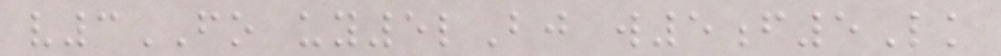v3FO uy5lBj w5f5Lk
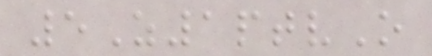5Z1ptvO
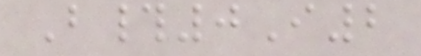B#0I2
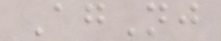AgNj
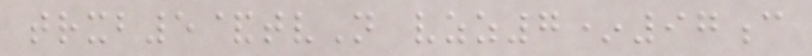trxb5&tvN vzz7*97c
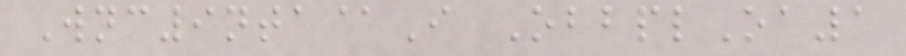Wnc9nta@I ObbplOa1
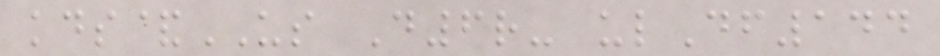kds&US D6r- ulDf144
